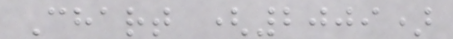Chart (2009)
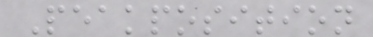Peakposition
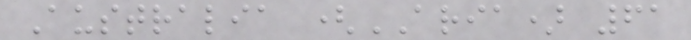Australia (ARIA) 61
